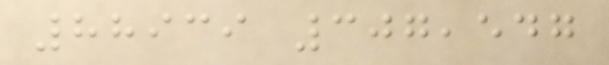88939 307,547
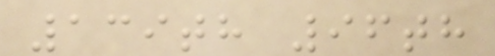139th 96th
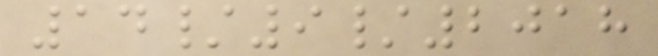14/9/2018
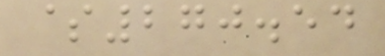$270.54
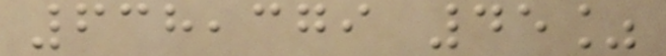638,379 45%
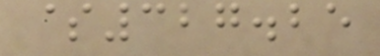$327.25
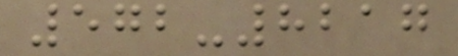572-8217
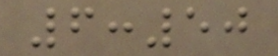6:50
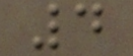4
